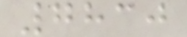7830
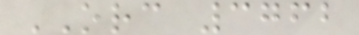ORC 3762
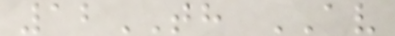12TH AV
